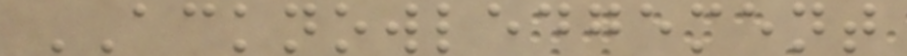ACKNOWLEDGEMENT
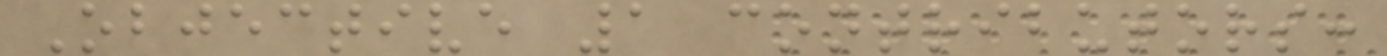Objective 1 contributors:
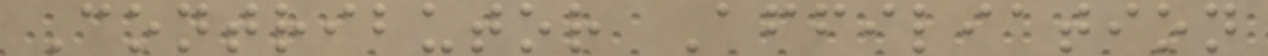Contributor Affiliation
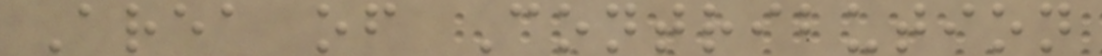Area of Contribution
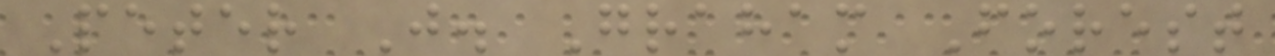Peter J. Graham Forest
